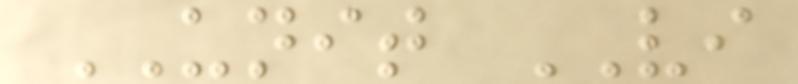UNIT VI
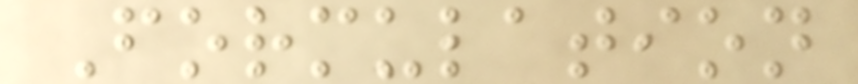Formulation
